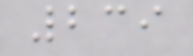239
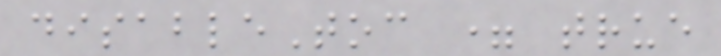disableToc = true
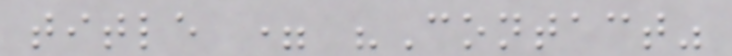title = "Contact"
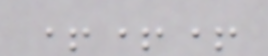+++
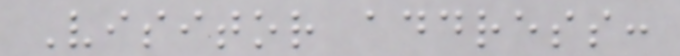Visitor address:
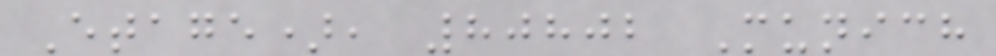Etage), 80802 Munich
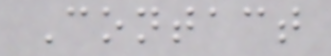Contact
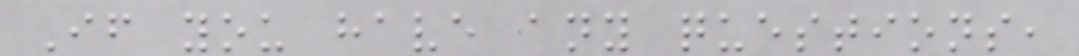If you have any questions,
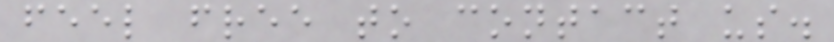feel free to contact us.
